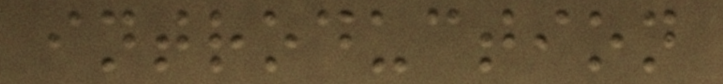introduction
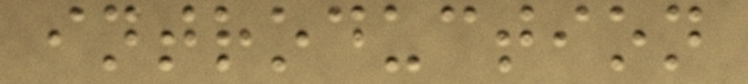introduction
